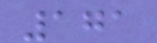171
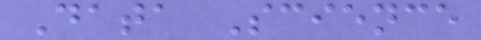Data Science
